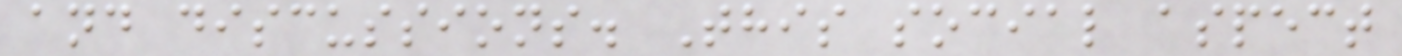and discussions. This social aspect
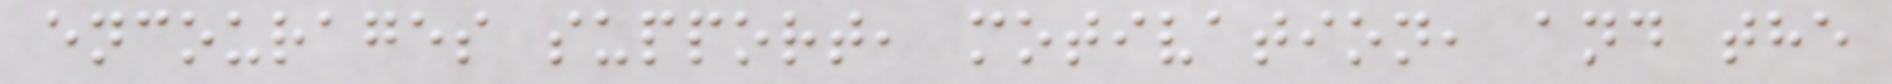encourages support, motivation, and the
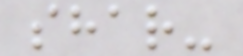shar-
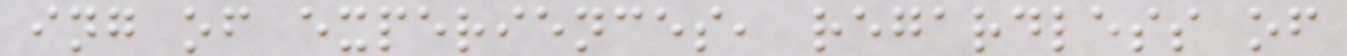ing of experiences, regardless of
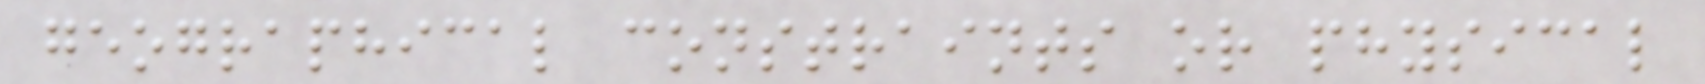geographical constraints or physical
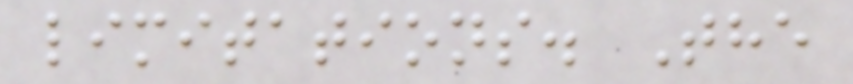limitations. The
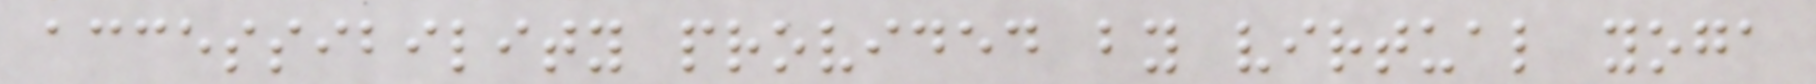accessibility provided by virtual yoga
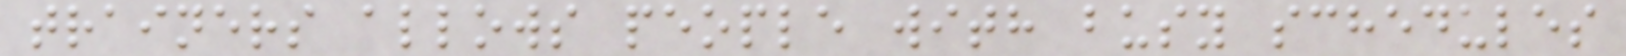trainers allows people with busy schedules
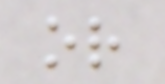or
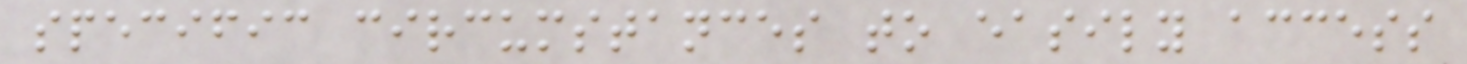specific circumstances to easily access
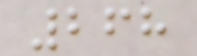268
